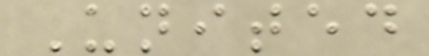United
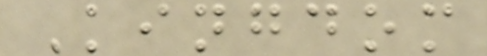Kingdom
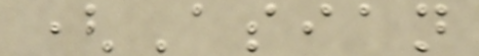(Asian
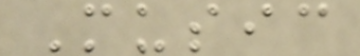Music
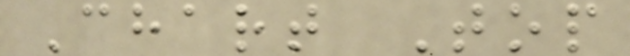Chart Top
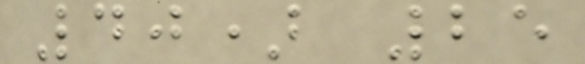40) 25
